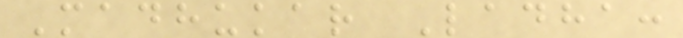Madhukar Ladha:
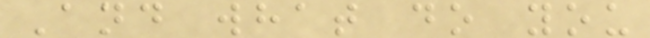And what do you
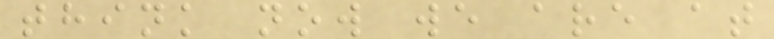think now we are at
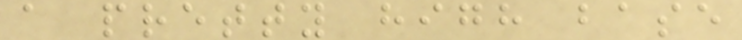a pretty high base
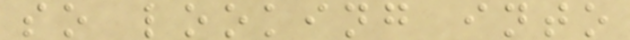so looking into
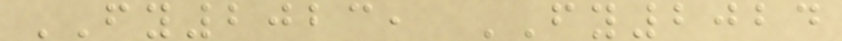FY2023, FY2024
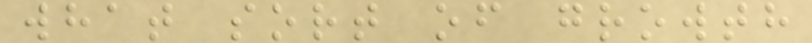what sort of growth
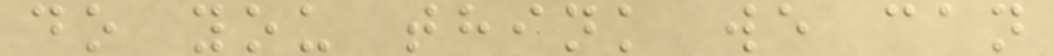do you think we can
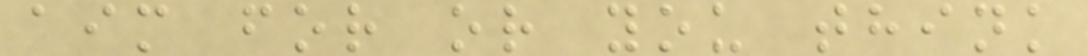aim for or you think
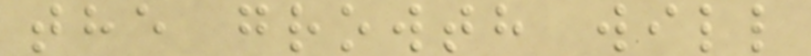the growth will
